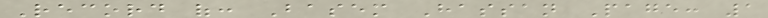Record of: Basem Hassan Page: 1
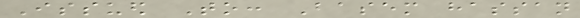Issued To: Basem hassan
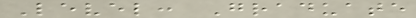Level: Graduate
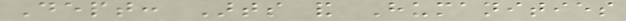Dept: Arts and Humanities
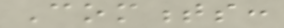Comments:
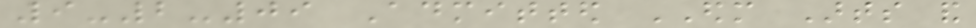9-2-09 Admitted EDM Arts and
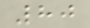80
